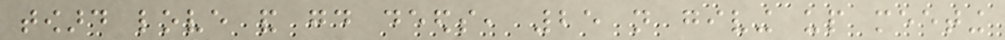toward love and good deeds, 25 not giving up meeting
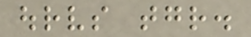ourselves together.
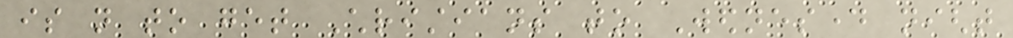is not to get Christians to Wednesday night
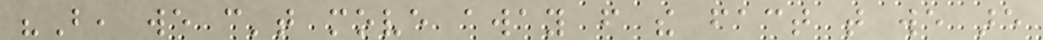"But, we can't move away from the fact that we are
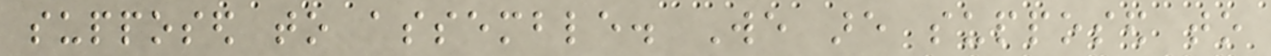supposed to assemble. We are supposed to
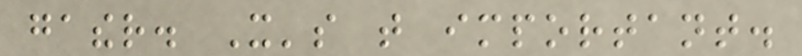gather. It's that important.
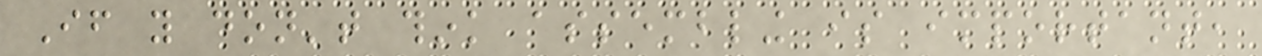If you don't think assembling is important,
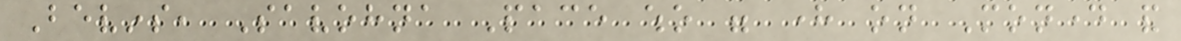Bevins, Savohna Pace who were here on Monday and
